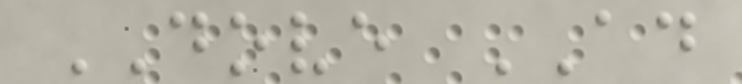DOVE AD
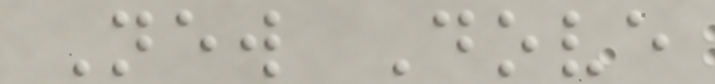New Dove
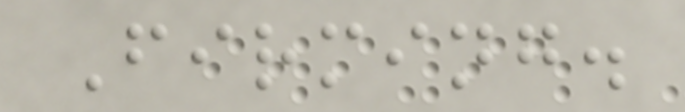Firming.
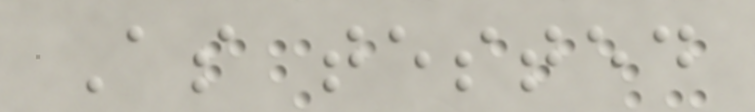As tested
